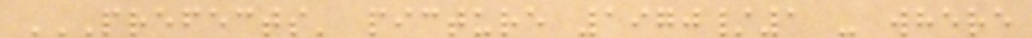PREFECTS' PICTURE 1970/1 - WHERE
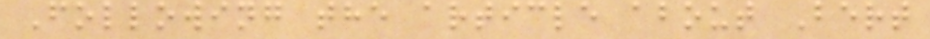Following the article about Bert
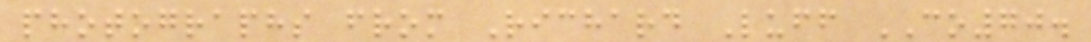photographs from Richard Luff CO70.
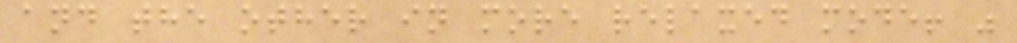and the other in more relaxed mode! "
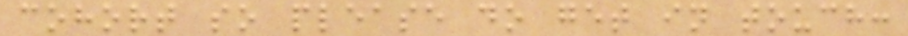cohort so please do get in touch:
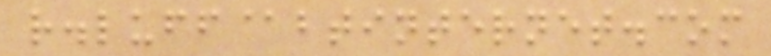r.luff@btinternet.com
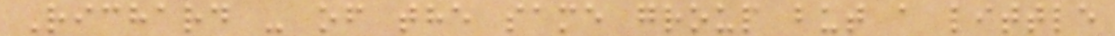Richard - of the same group but a little
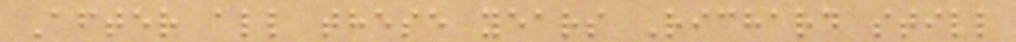After all these years Richard still
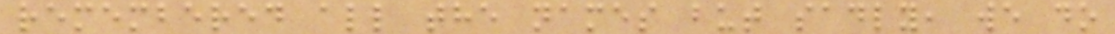remembered all the names but sadly, we do
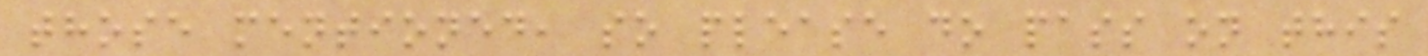those mentioned, so please do pass on this
